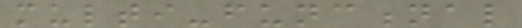multi-functional
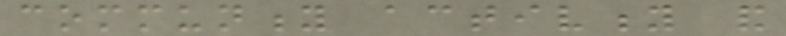community activity and
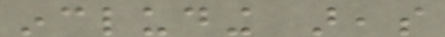including areas
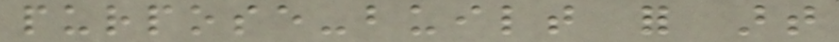purpose-built for art
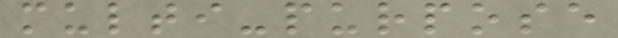multi-purpose
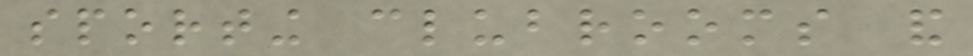sporting clubrooms and
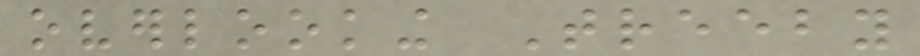overlooking Treeby
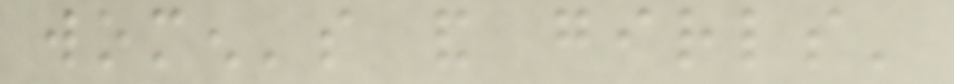women's and girls'
